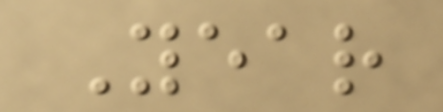Year
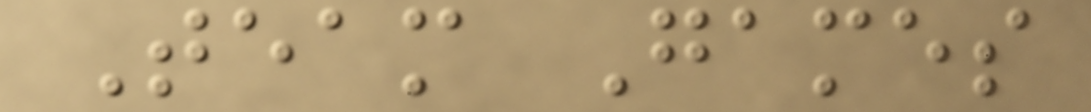Team Games
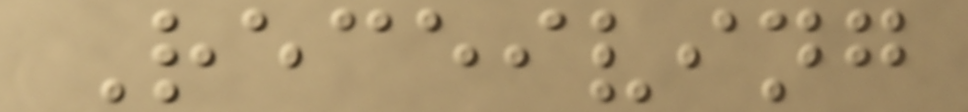Receiving
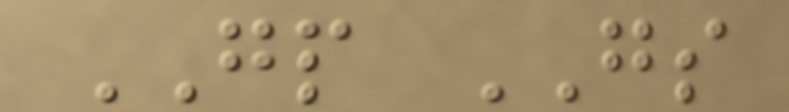GP GS
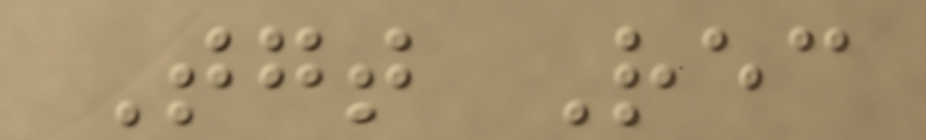Tgt Rec
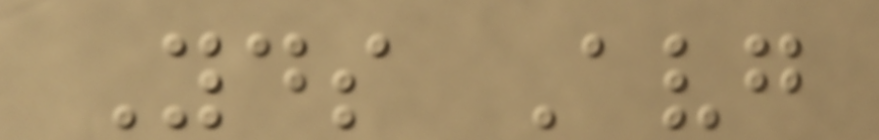Yds Avg
